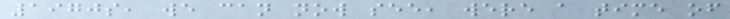1970s, we can now see, were a time of
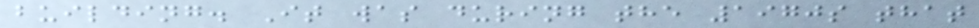building. It was during the 1970s that
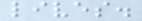lives.
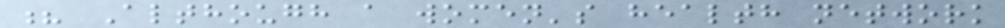? Although a women's health network
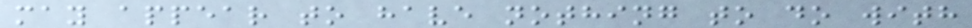may appear to have nothing to do with
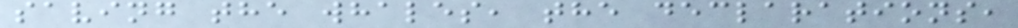saving the whales, the declarations,
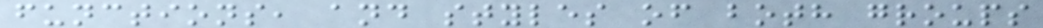functions, and styles of both groups
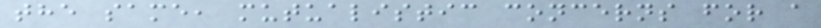the same, mutualistic concerns for a
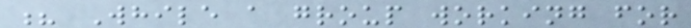? While a group working for
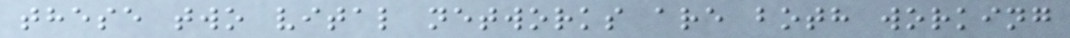these two vital networks are both working
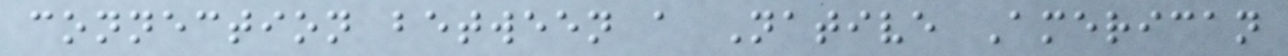connection between a Native American
